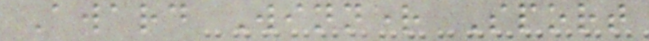Award Winner Sport
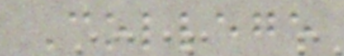College
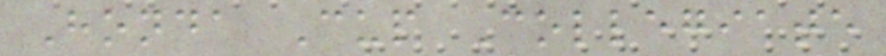Honda Cup Collegiate
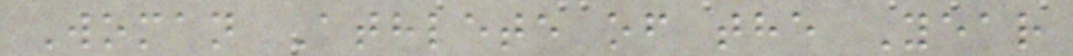Woman Athlete of the Year
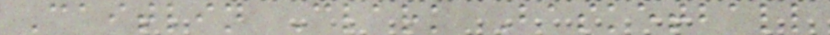Caitlin Clark Basketball
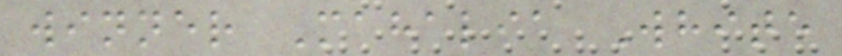winner Mahalia White
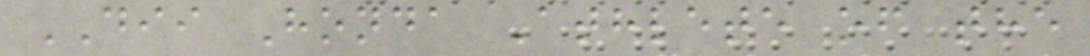DII Honda Athlete of the
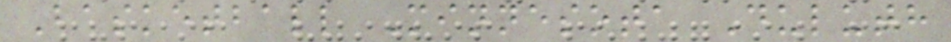Basketball Minnesota Duluth
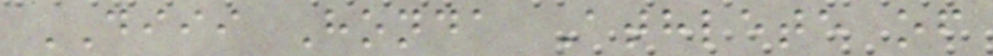DIII Honda Athlete of
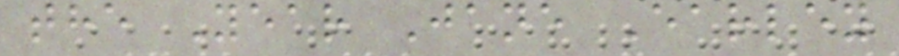the Year Jane Earley
